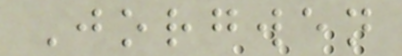Jorgwen
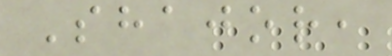Shajor,
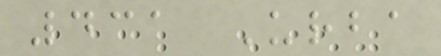431 Urba
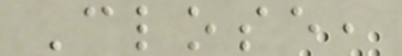Close,
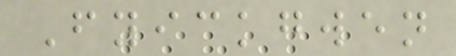Fyickgwen
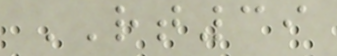RT39
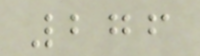276
